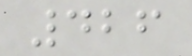426
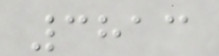3813
